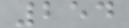254
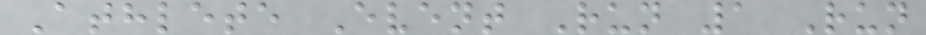Athlete Event Run 1 Run
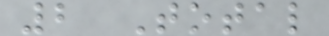2 Total
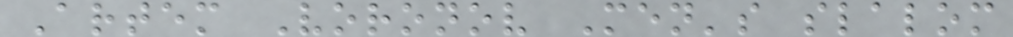Artem Voronov Men's slalom
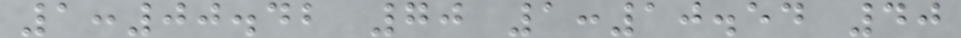1:00.42 70 1:10.54 40
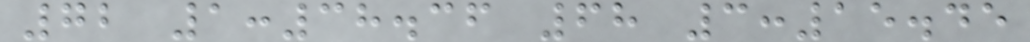72 1:38.36 68 3:15.45
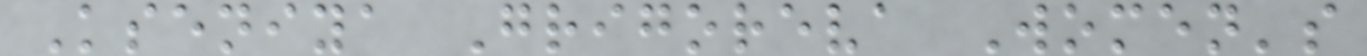Kseniya Grigoreva Women's
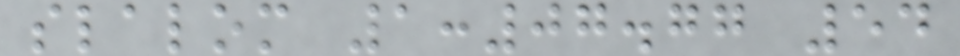slalom 1:07.77 54
